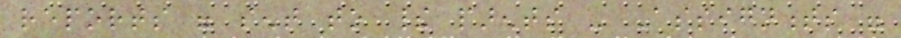reports were sent to their parents - Assignments were
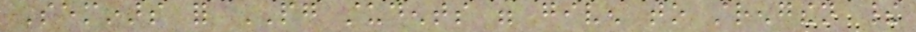Seminars for PG students were given to strengthen their
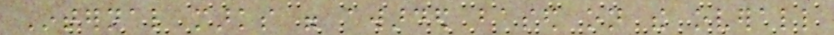Internal marks were awarded based on the overall
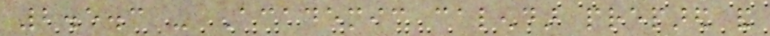2.5.3 - Academic calendar prepared and
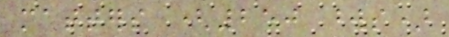matters (250 words)
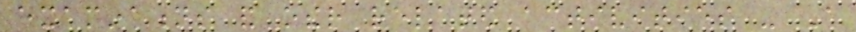examinations and other related activities - A
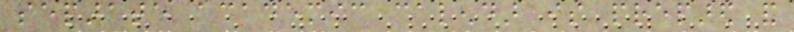separate academic calendar is prepared and
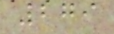279
